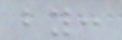by:
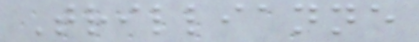Trillianne
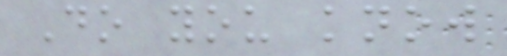Do you know
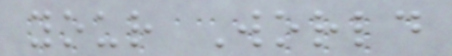your World
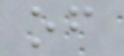of
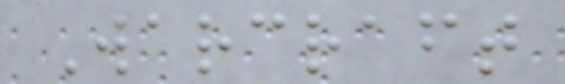Warcraft
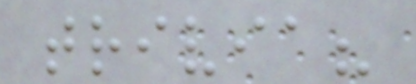trivia?
